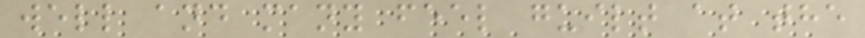well and many feel guilt at the
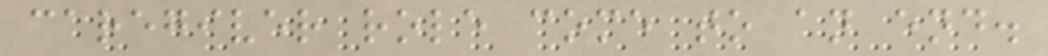caregiver role come to an end.
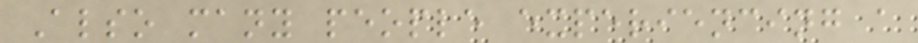Also many people experiencing a
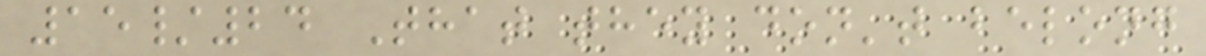15/24 That they don't belong
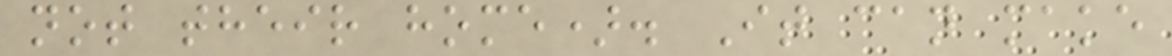not their home). It can make
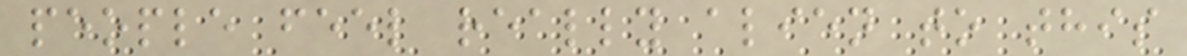people feel really alien to this
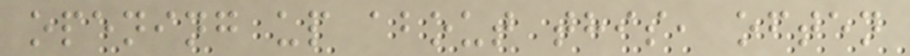opening up about this, often
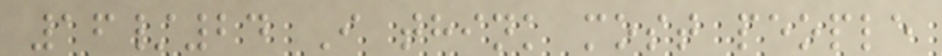16/24 I think most people
